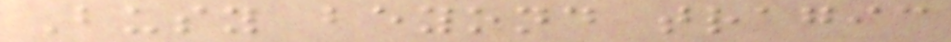Busy beyond tragic
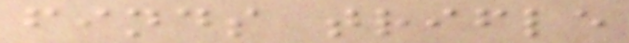finds trifle
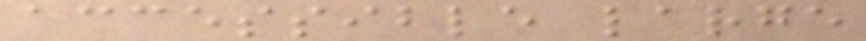accessible large
